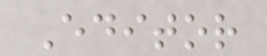Editor
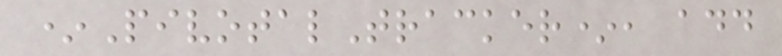*PivotalTracker*, add
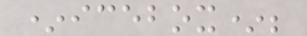*icebox*;
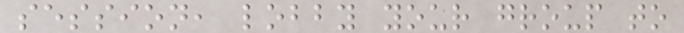session, lobby your group to
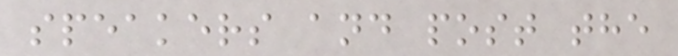speakers and post the
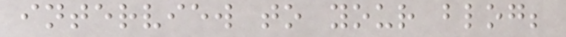interview to your blog;
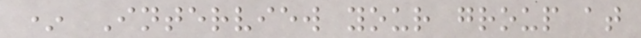* Interview your group at
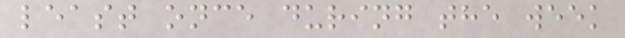least once during the week
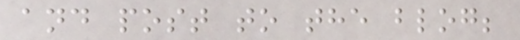and post to the blog;
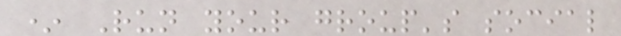* Run your group's social
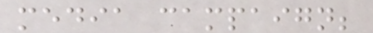media campaign;
